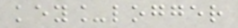key_logger
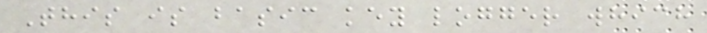This is basic key logger which
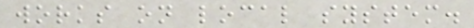works on local system.
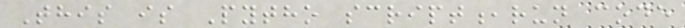This is Pytho script,run code
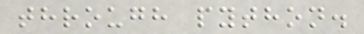through python.
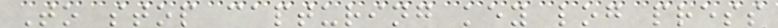To stop capturing key log press
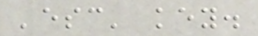'esc' key.
